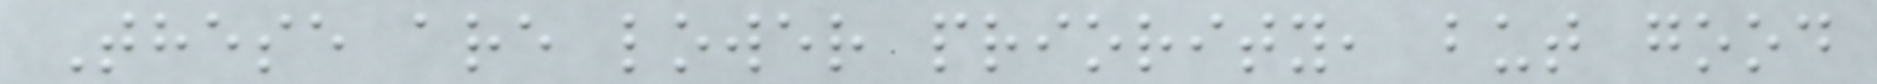These are lower priority, but good
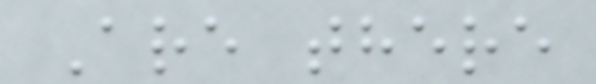Are there
